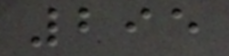295
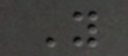Y
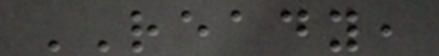READY,
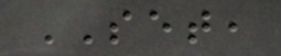SET,
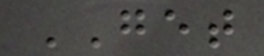GET
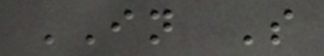IN S
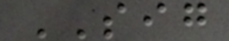SIG
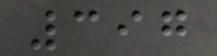397
